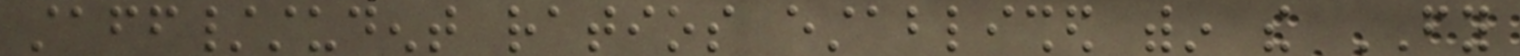staff/student ratios established within the FY
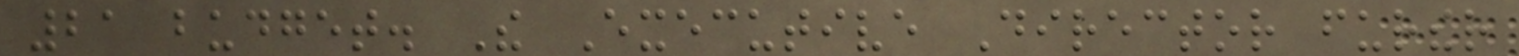21 budget. The Executive Director further
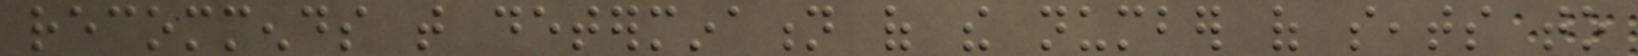recommends that determination of the number of seats to
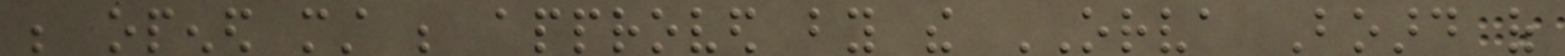be opened must be approved by the ORVA Board of
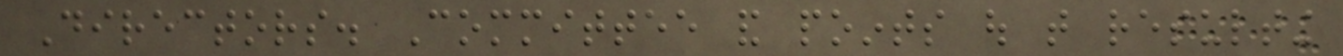Directors. Committee and points out that resulting
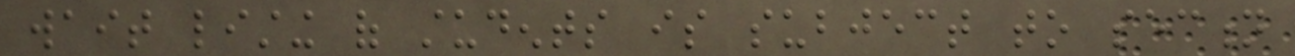wait listing of students is subject to section
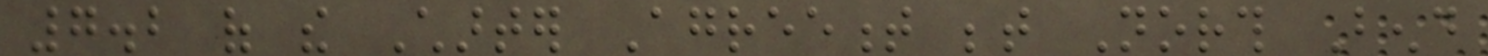7.2 of the Charter Agreement between North Bend
